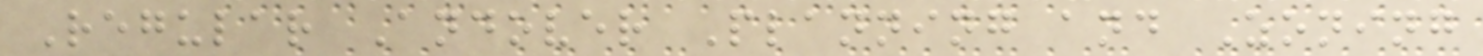Regular Andover Planning and Zoning
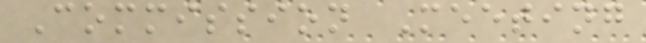Commission Meeting
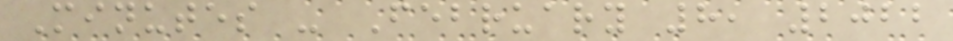Minutes - February 8, 2022
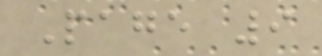Page 9
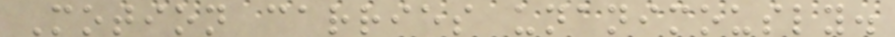Motion carries unanimously.
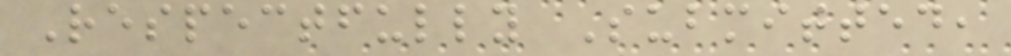Respectfully Submitted,
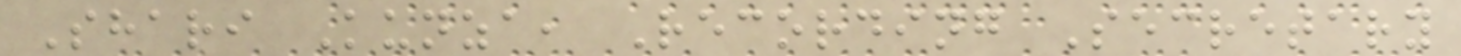Shari Kunza, Recording Secretary
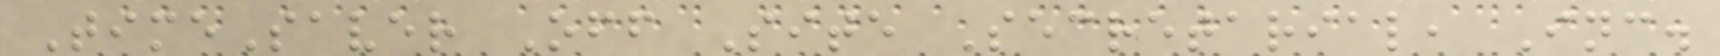TimeSaver Off Site Secretarial, Inc.
